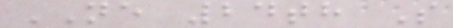NE 24th S
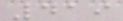419
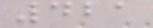421
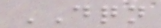DQN
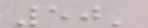50'
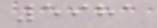5981
